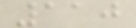110
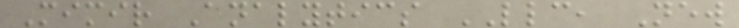Mimir Analytics LLC, New
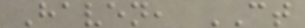Haven, CT
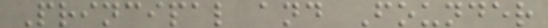Principal and Founder
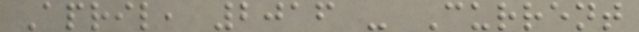April, 2016 - Current
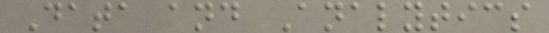Data and Analytics
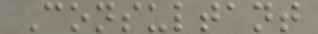Consultant
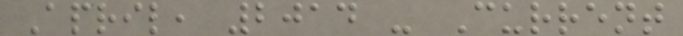April, 2014 - Current
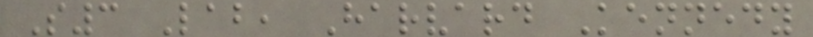S3 Lab, Harvard Kennedy
